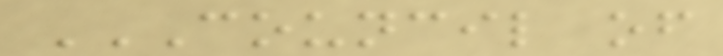COUNCIL OF
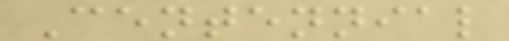Centennial
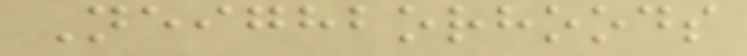Neighborhoods
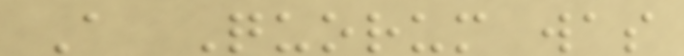A Quorum was
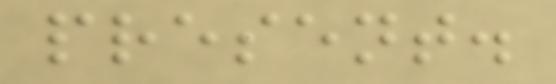present.
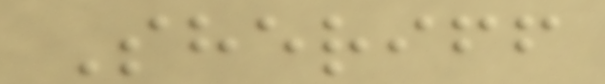Sheriff
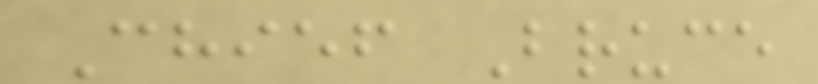Chief Bruce
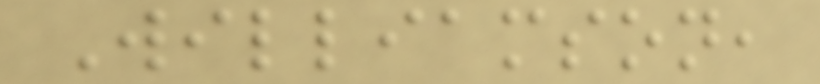Williamson,
